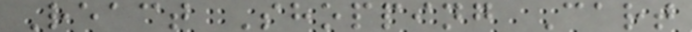React Shopping Cart
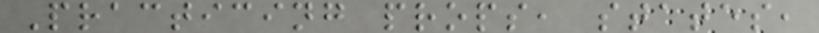Practicing props, states,
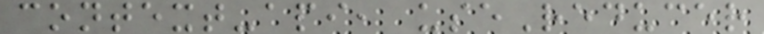context-api, useReducer
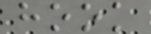hook
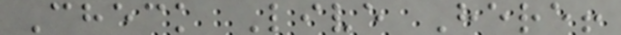Check Live Here!
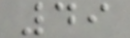49
